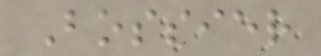Bossier
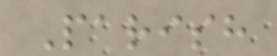Parish
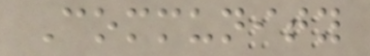Community
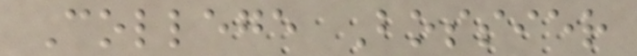College Bossier
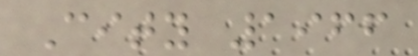City 1966
